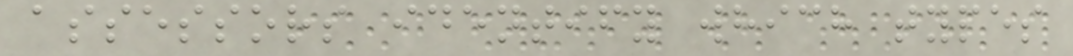assessors identify which types
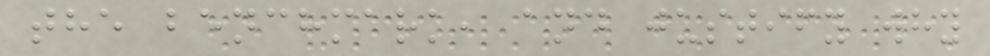the benchmark, and justify why
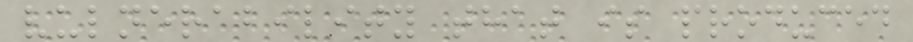vulnerability that is produced
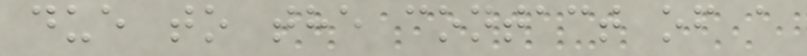due to the contact of a
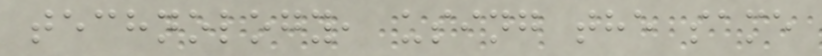technology, using the same
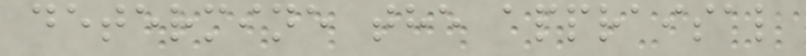determine the appraisal
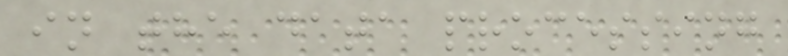in the data processing
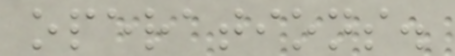operations.
